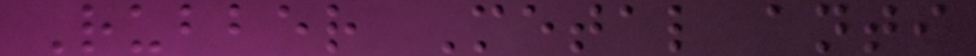Rubber Metal anti
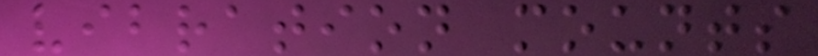vibration mounts
